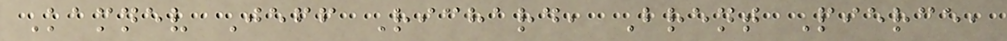Kamnev Jeff Richard, Brent Pierce,
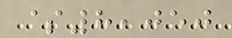$8,050
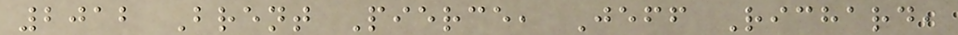2012 Brent Pierce, Jeff Richard,
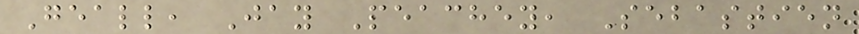Geall, Jay Peachey, Sebastien
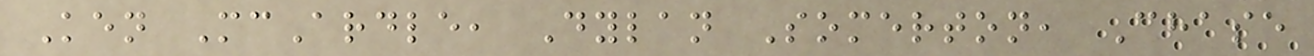Ken McArdle, Dylan Somerton, Chase
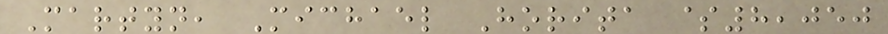Martyn, Michael Horita $8,050
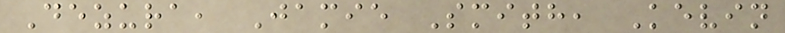Dezura, Jamie Smith, Kevin
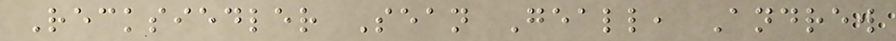Recksiedler Sean Geall, Andrew
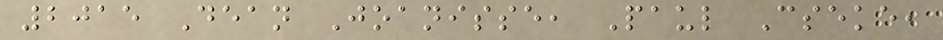2015 Dean Joanisse, Paul Cseke,
